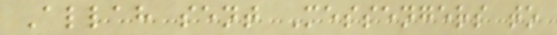Allah sent Messengers to
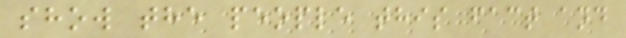show the people this fact and
